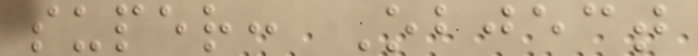super: Object
